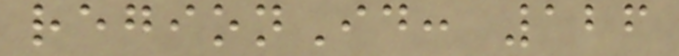regionId: 126
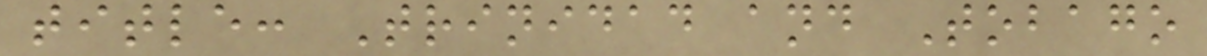title: Trinidad and Tobago
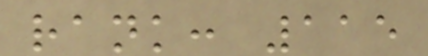rank: 115
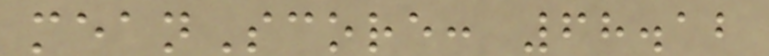meanScore: 68.12
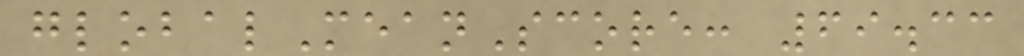globalMeanScore: 69.33
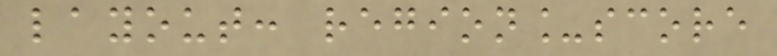layout: region_score
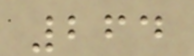264
